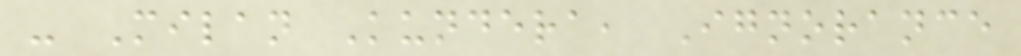- Milan Kundera, Ignorance
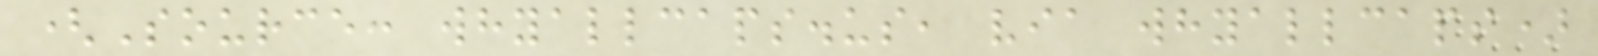(Source: whyallcaps.us, via whyallcaps)
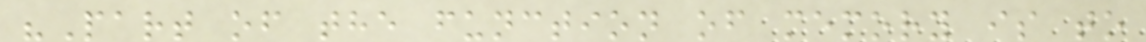"Part of the function of memory is to
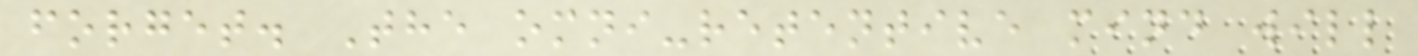forget. The omni-retentive mind will
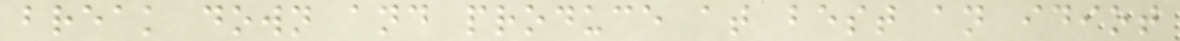break down and produce at best an idiot
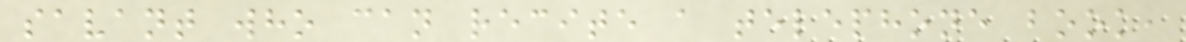savant who can recite a telephone book,
